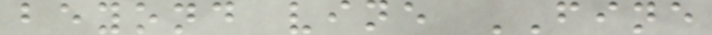beyond vine FINE
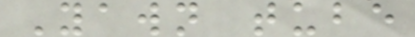Yawn tube
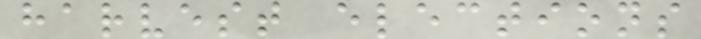harvest elections
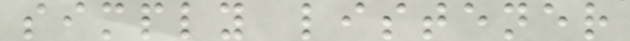simply listener
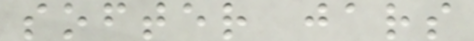softer jars
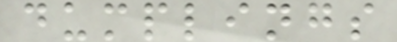dumplings
